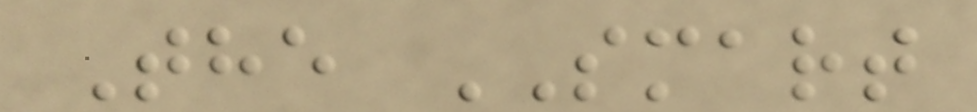The SMART
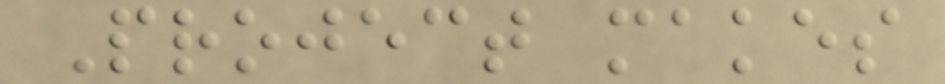Project makes
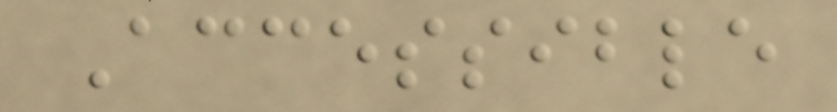Accessible
